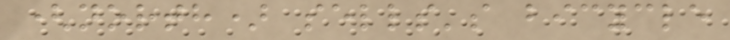(north) sells's bicycle
